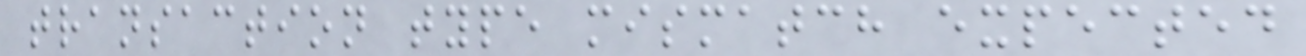transaction type mismatch expected
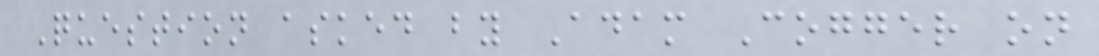Question asked by Adam Cogger on
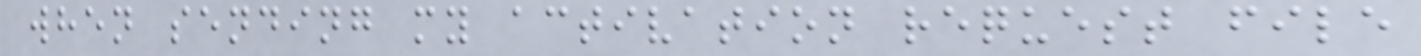when sending my activation request file
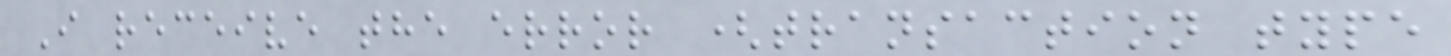I receive the error (transaction type
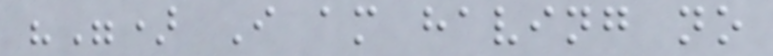"") I am having no
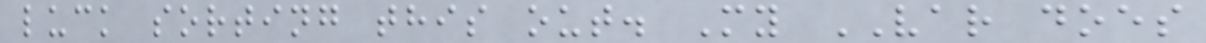luck sorting this out. My VAR does
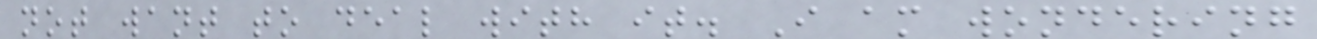not want to deal with it. I am wondering
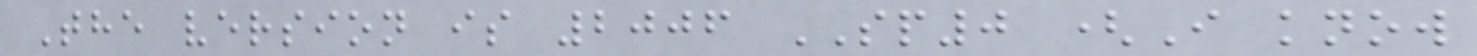The version is 2006 SP0 (I know
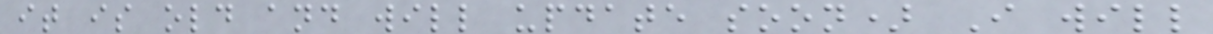it is old and will update soon) I will
